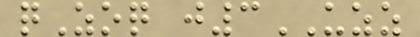qZoq j3UZZ
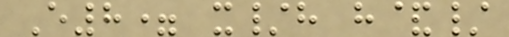E8= x/h h&/
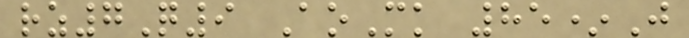rz7Q9 AoMk 85*J
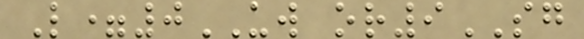L=0UW or9SG
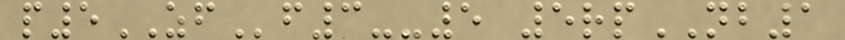p5ZFf3--5 5rpNB1
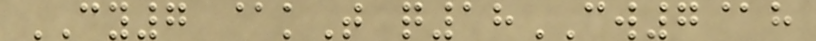CY7 @kT q18CW7@h
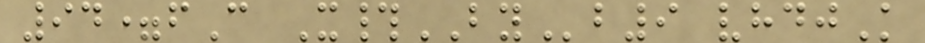94=fC X#BYb9 vhdjK
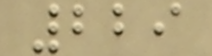229
